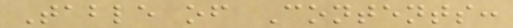Table of Contents:
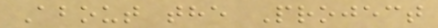About the Project
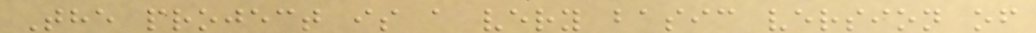The project is a very basic version of
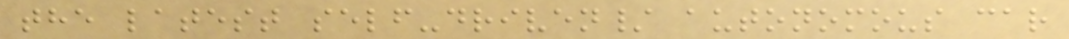the latest self-driven/ autonomous car
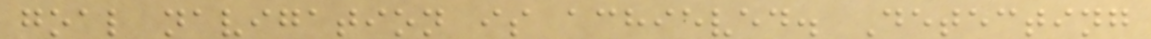goal navigation is achieved. Detecting
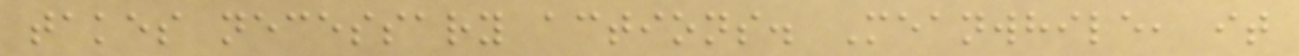takes necessary actions. Meanwhile, it
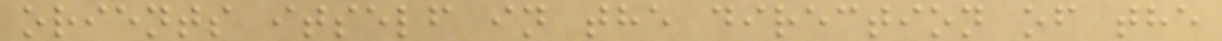orients itself in the direction of the
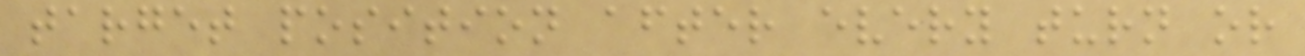target position after every turn or
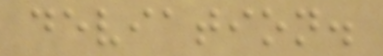deviation.
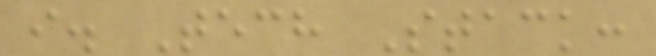i. Tech Stack:
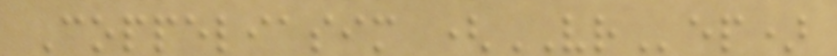Coppeliasim (VRep)
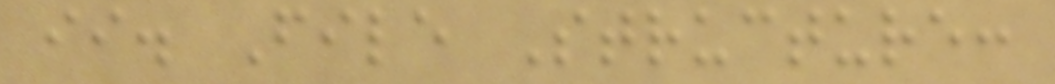ii. File Structure:
